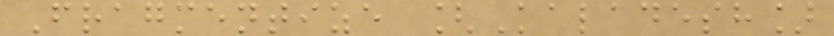Fragmentize [Kaladesh]
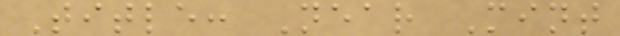Title: Near Mint
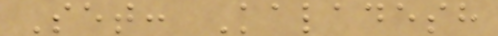Set: Kaladesh
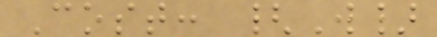Cost: {W}
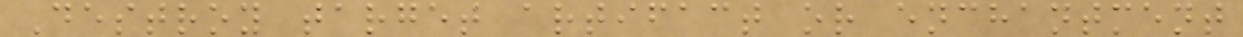Destroy target artifact or enchantment
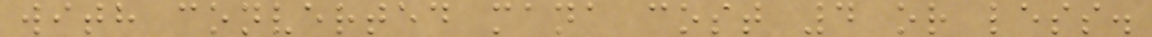with converted mana cost 4 or less.
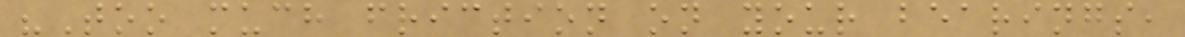"Too much friction on your bearings,
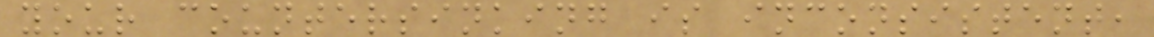your countersinking is inconsistent,
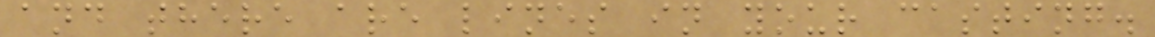and there are lines in your casting.
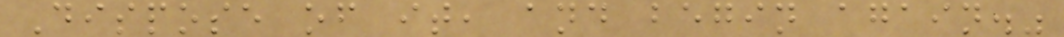Dispose of it, and begin again."
